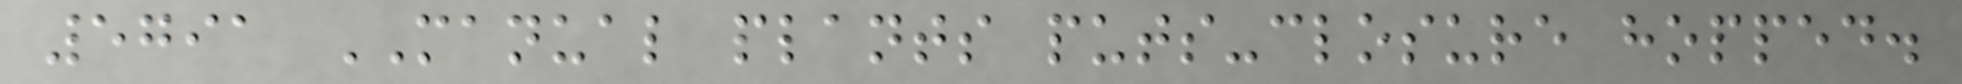5791 MANUAL plants puts-closure hopped.
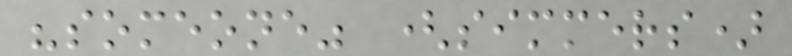"someone" (simmers)
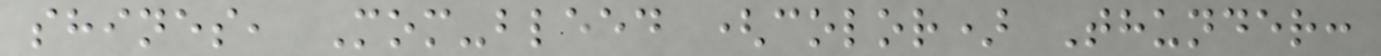shines, Mom-bleed (color) Thunder:
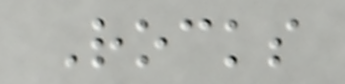Rocks
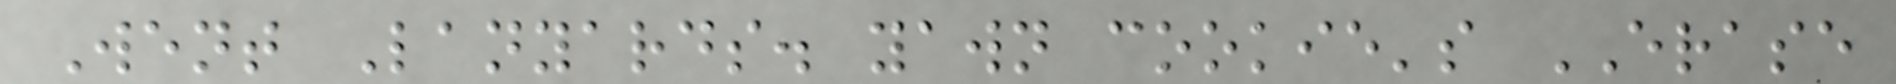Went Lanyards. yawn cookie's ERASE
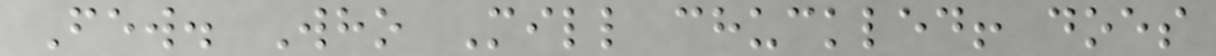Few. Who Mill chuckled! does
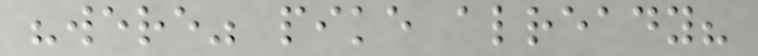"were" pike already?
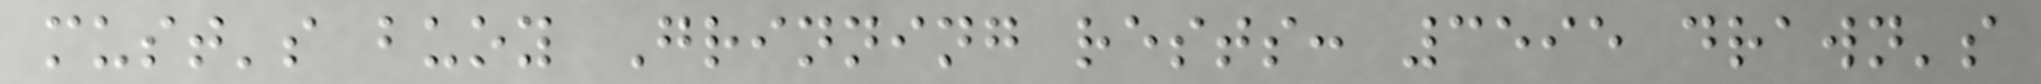must's buoy Grinning rests: 3595 drawn's
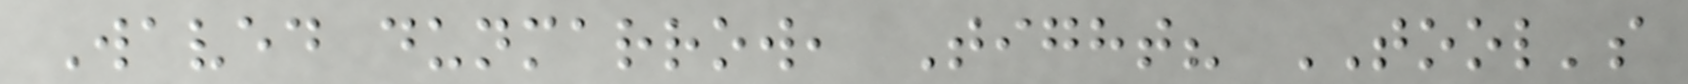Waved dunmarrow, Tight? TOOL's
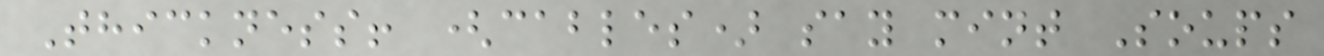Thickness! (cables) say mint Soups
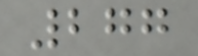277
